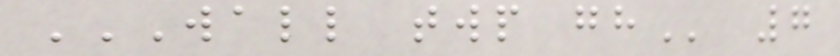WALL TWP GH 7
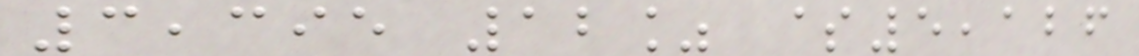3,395 12% $5,126
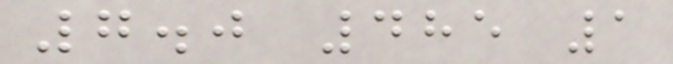7.0 485 1
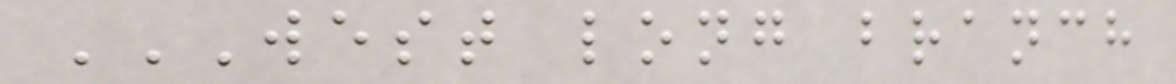WEST LONG BRANCH
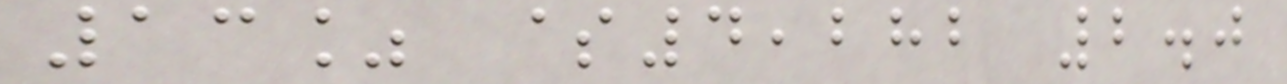13% $4,282 2.0
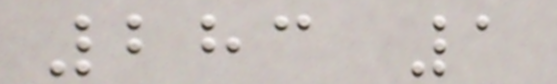283 1
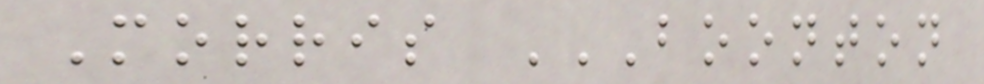Morris BOONTON
